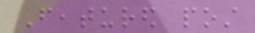Featured post
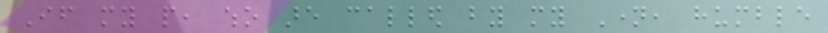If my people, who are called by my Name, humble
